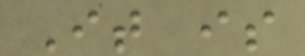It is
